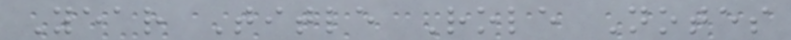Year Title Role Notes
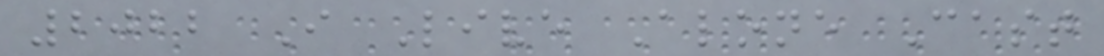2022 I Live Alone Cast
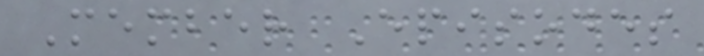Member Episodes
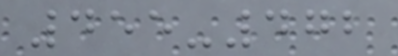455-472
